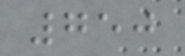750
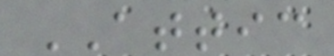ATTIC
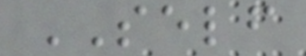SELF
